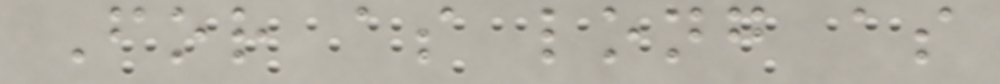For as long as
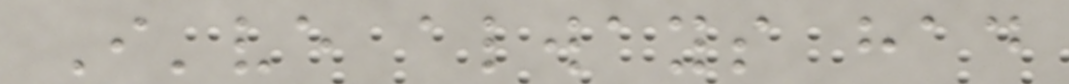I've always had
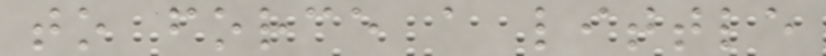to force a little
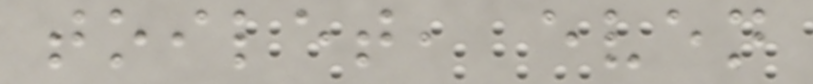toilet, even
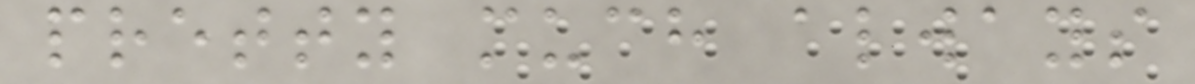pretty much always
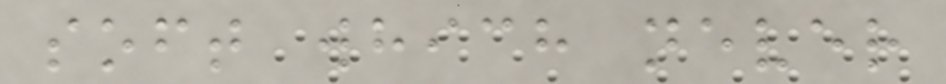soft which never
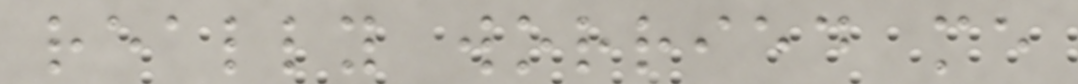really worried me
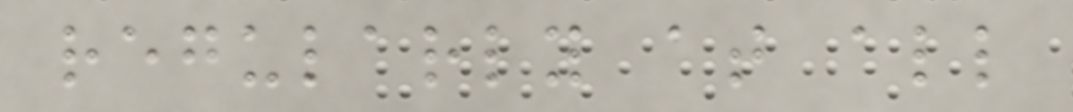regularly at all
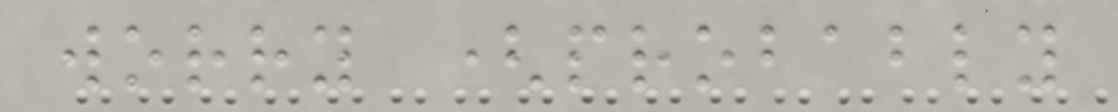worry (probably
